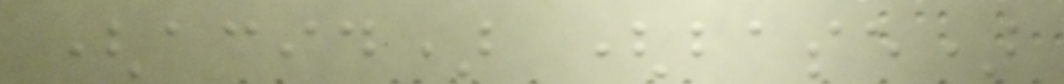(acid) (base)
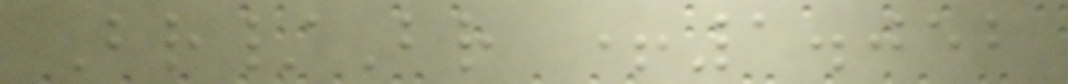Br/Br +1.052
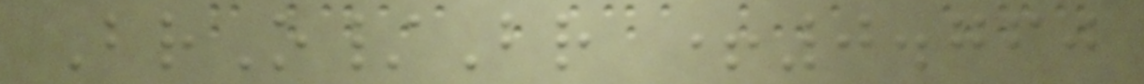BrO/Br +0.760
